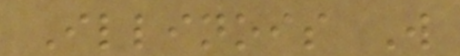Illinois W
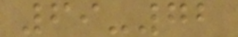69-72
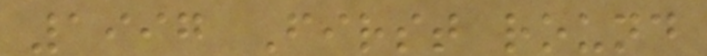1997 First round
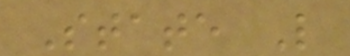State L
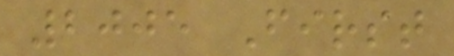2005 First
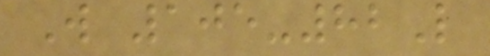W 105-82L
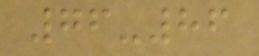76-86
